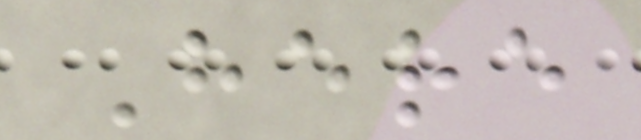Here
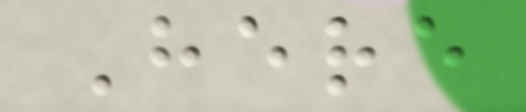Here
